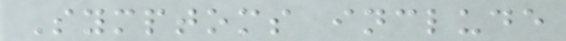Symptoms include
